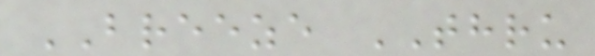BREEZE THRU
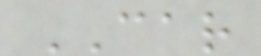CAR
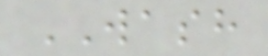WASH
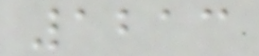1213
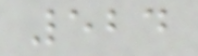524
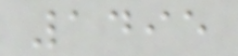1495
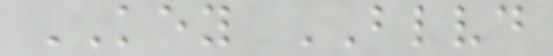KEY BLVD
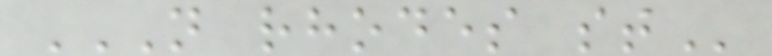N RHODES ST
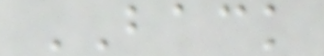BACK
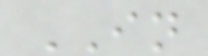IN
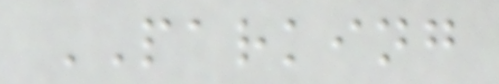PARKING
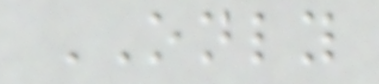ONLY
